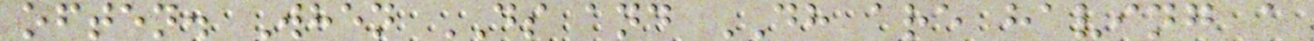often. When DS and DH are having a
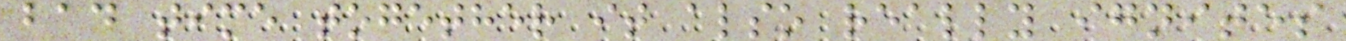bad time together it also really ignites
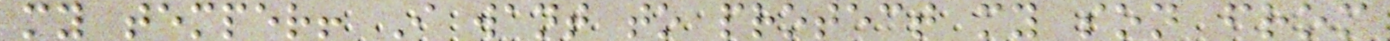my temper! I want to protect my son from
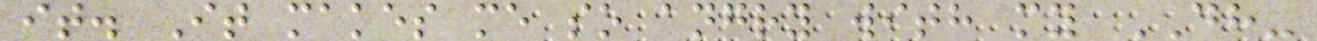it. It makes me so angry with my DH-
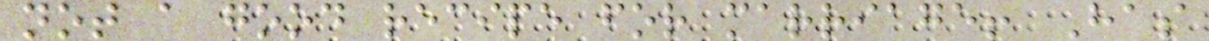not a good recipe for marriage! Has
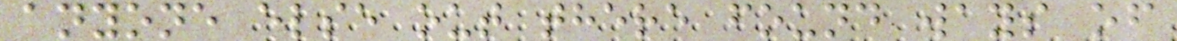anyone else out there found ways of
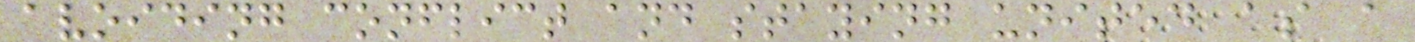avoiding conflict and staying united as a
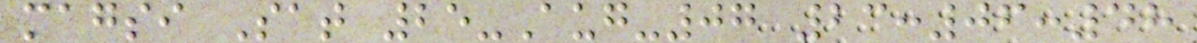magsi Sat 25-Aug-07 23:06:48
